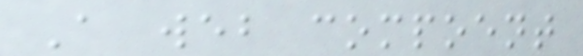A web compoent
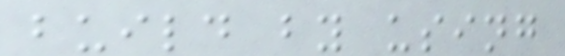build by using
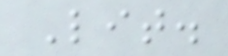Lit.
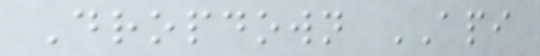Dropdown API
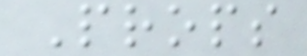Props
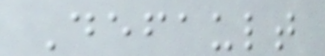Default
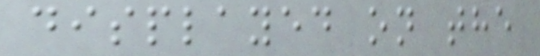displayed on the
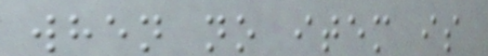when no item is
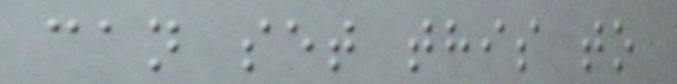can set this to
